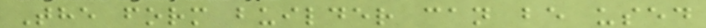The form builder can be used
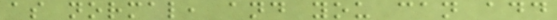as normal, and you can add
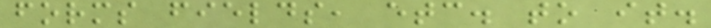forms fields, etc. to it.
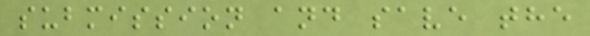submission and save the
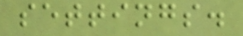settings.
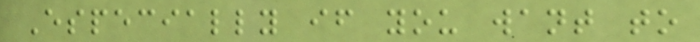Especially if you want to
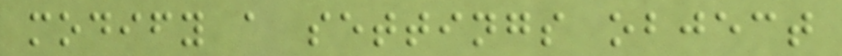modify a settings object
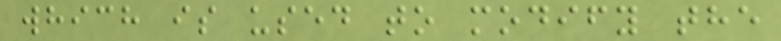which is used to modify the
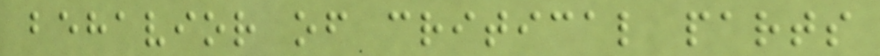behavior of critical parts
